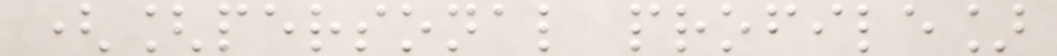([personal profile]
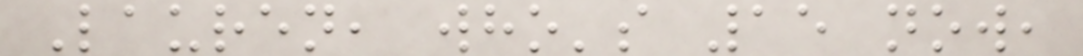Lauren, who's 15 now,
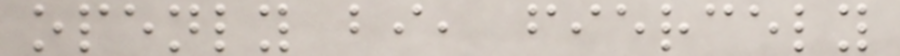openly bi, fiercely
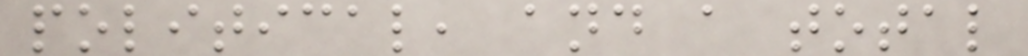political, and a total
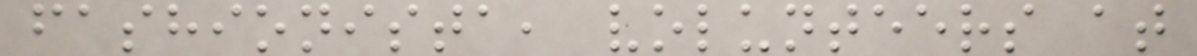fashionista, volunteers at
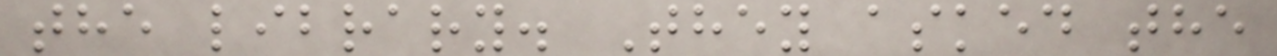the library. They asked the
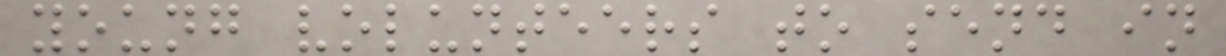young volunteers to send in
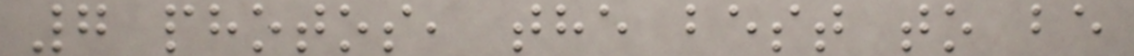7 photos, the best to be
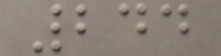244
